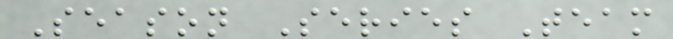Season Series Team
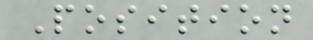Position
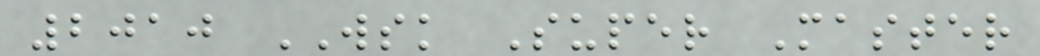2010 WSK Super Master
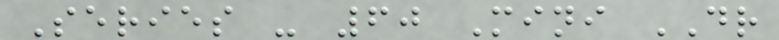Series - 60 Mini DR
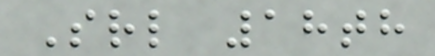Srl 18th
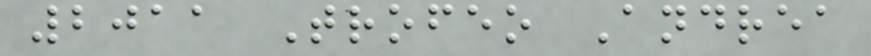2011 Trofeo Andrea
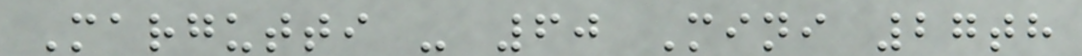Margutti - 60 Mini 27th
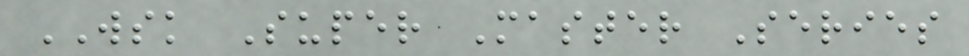WSK Super Master Series
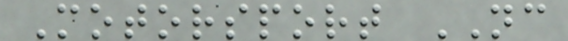Motorsport NC
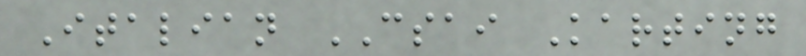Italian CSAI Karting
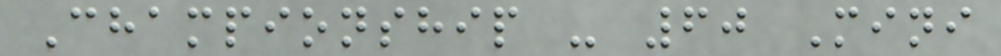Championship - 60 Mini
